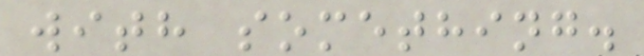with something.
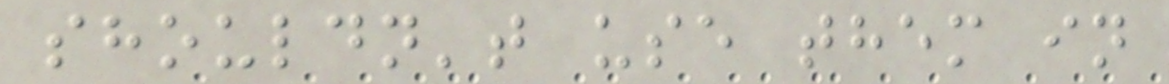shouldn't use them in
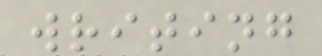writing
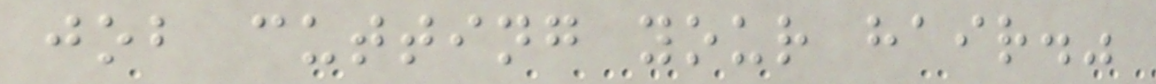job cutting your hair."
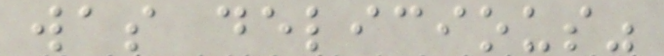was delicious"
